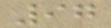97
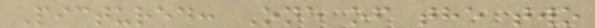Pictured: One of the two
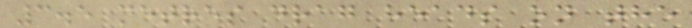3.5 metres drag heads on the
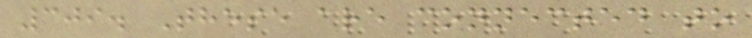309. These are connected to
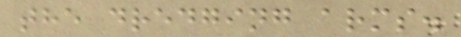the dredging arms.
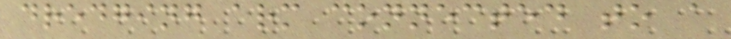dredging arm connected to a
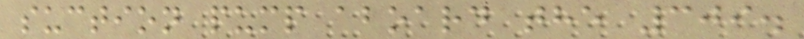suction pump aboard the 309.
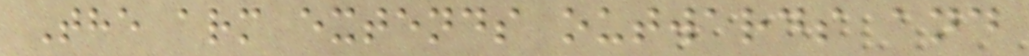The arm extends outwards and
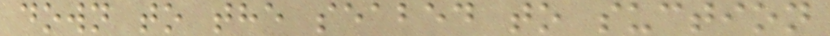down to the seabed to suction
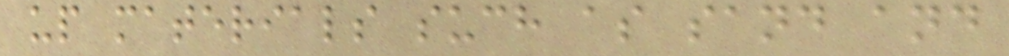up materials such as sand and
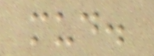mud.
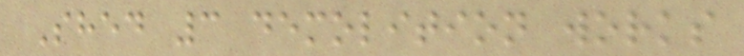Shed 3 demolition works
